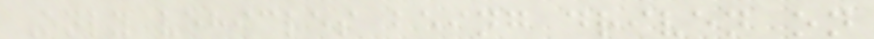Only vehicles being driven on
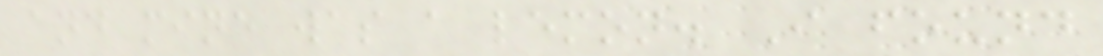and mine was a lemon. I found
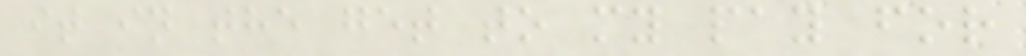it in the get to my pay for
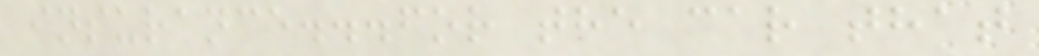insurance...for the car that
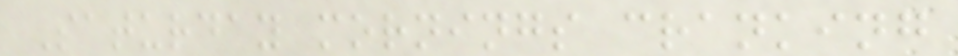Saturday mornings cranking
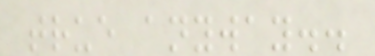true anyway..
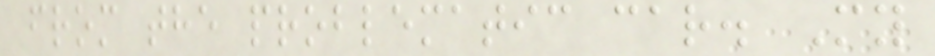from the problematic car. My
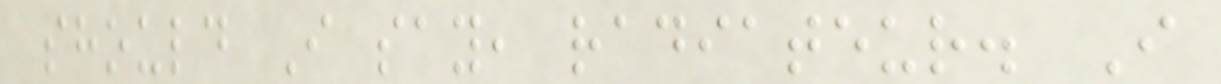should I say, radiateur. I
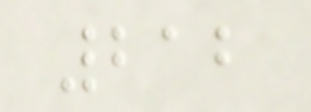212
